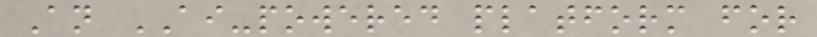An AI-powered platform for
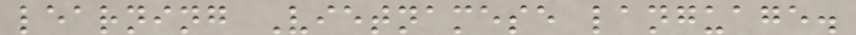learning Vietnamese language.
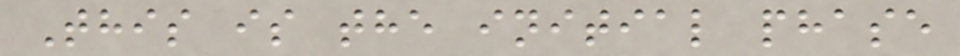This is the initial phase
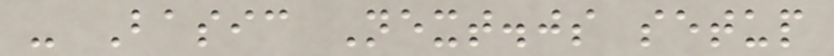- Basic Next.js setup
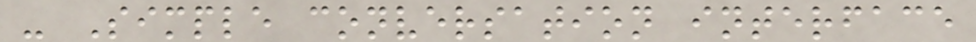- Simple conversation interface
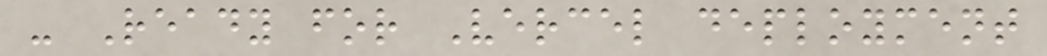- Ready for Vercel deployment
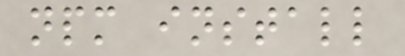npm install
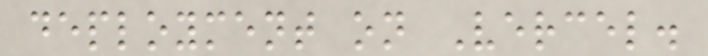deployment on Vercel.
